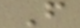F
